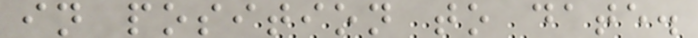in position to date.
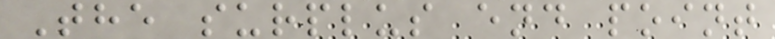The surplus end point
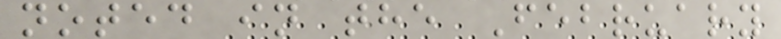noted in the February
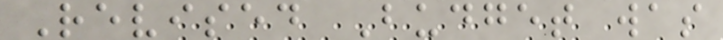Revised Budget was
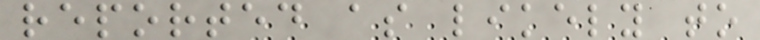reported as likely to
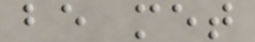be met
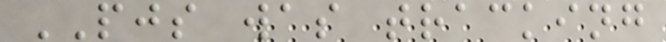PJS was tracking
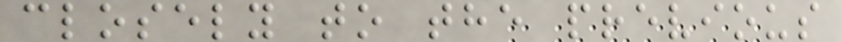closely to the previous
